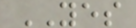YES
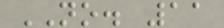NO. 11
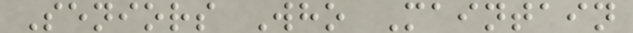Seniors Who Maintain
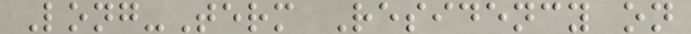Long-Term Residency on
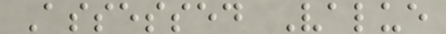Assessed Value
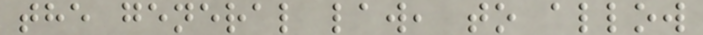the general law, to allow
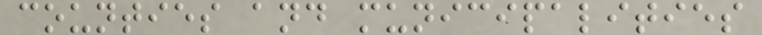counties and municipalities
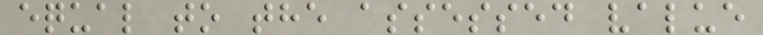equal to the assessed value
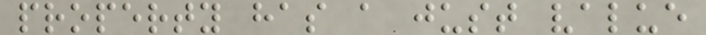property has a just value
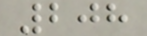208
